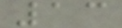13
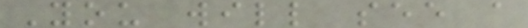You will see a
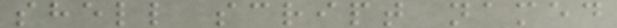shell script named
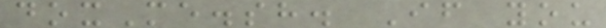doxMe.sh. If you
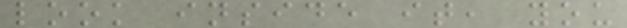look inside it, you
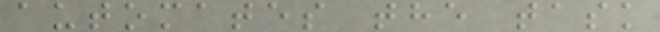automates the task
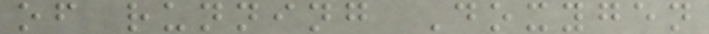of running Doxygen
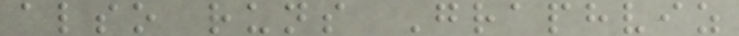also runs Graphviz
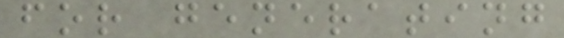for generating
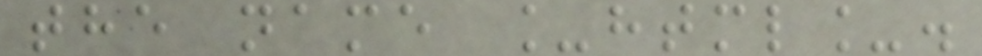the name _html_.
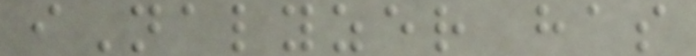iNalyzer has
